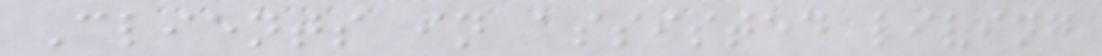Clients in assisted living
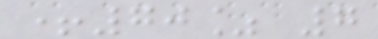+70% 7
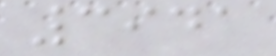3941
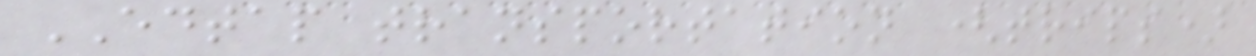EDTAP transportation (trips)
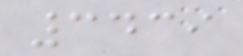3439
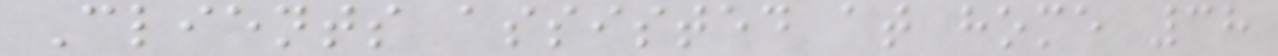Clients assisted at home 38
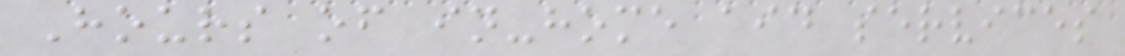Hours of in-home aid services
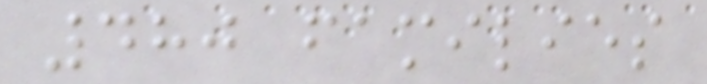480 families
